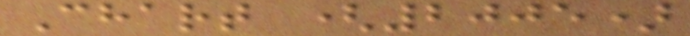Chart (2005)
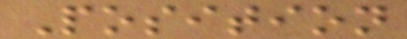Position
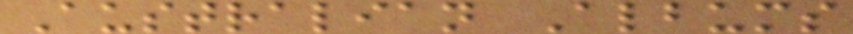Australian Albums
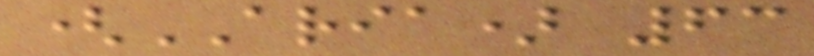(ARIA) 63
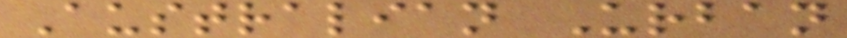Australian Urban
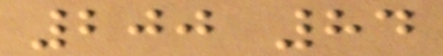200 84
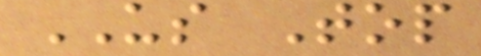US Top
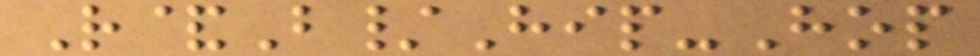R&B/Hip-Hop
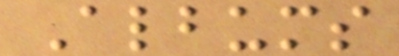Albums
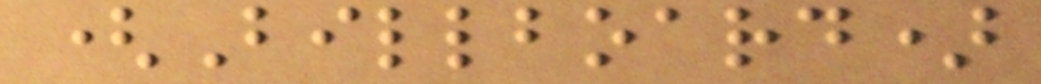(Billboard)
